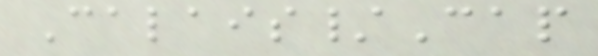Calais/Cap
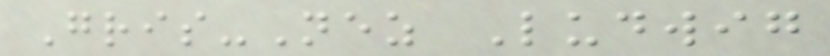Gris-Nez Ludwig
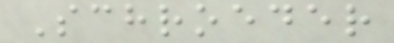Schroeder
